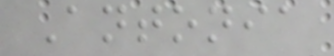Antonia
